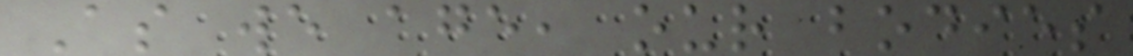As we age, our bodies
